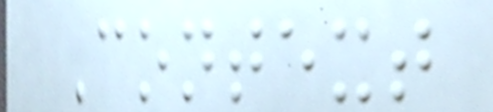Context
